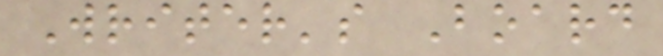Writer's Board
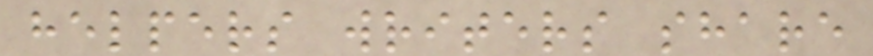helpers writers share
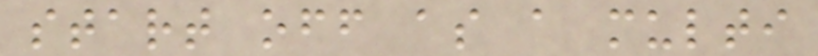start off as a multi
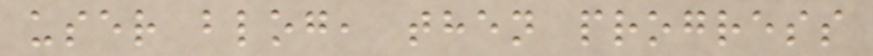user blog, then progress
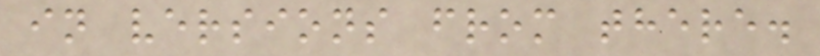in versions from there.
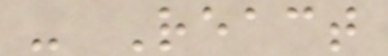- React
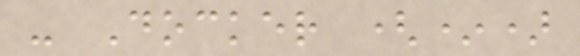- Docker (*)
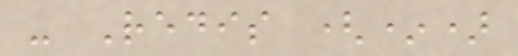- Redis (*)
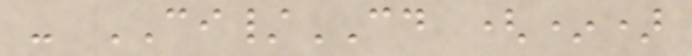- CI/CD (*)
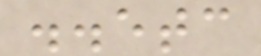..etc
